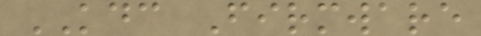KDC Firmware
